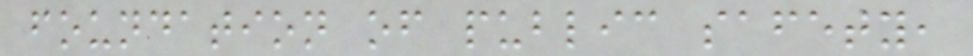foundation of public safety,
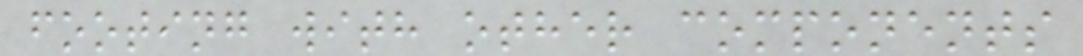footing with other components
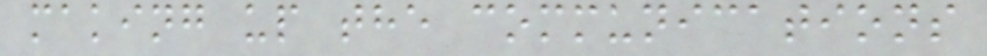making up the communications
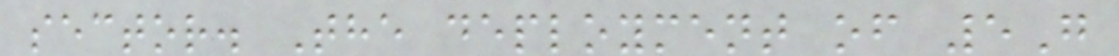sector. The deployment of 5G
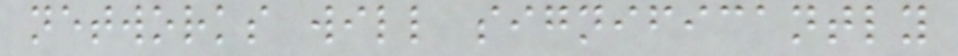networks will significantly
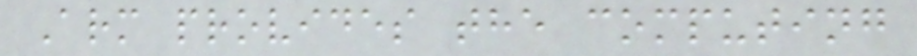Arm provides the computing
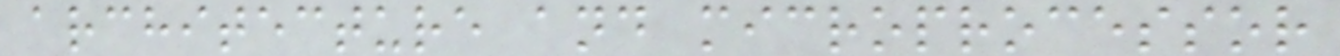architecture and microprocessor
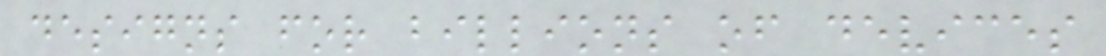designs for billions of devices
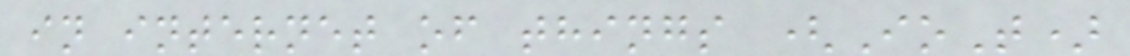in internet of things (IoT)
